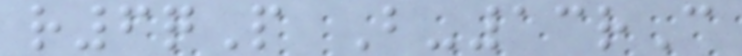r6qP B-13rC
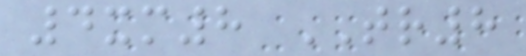4xm8 TR8
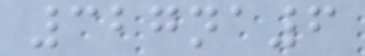327na6
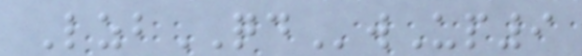LzbQDwUp9
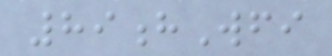89hWfi
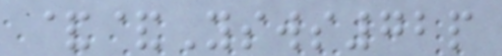&&Ysws72p
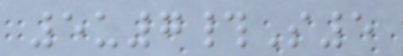5u7#S5
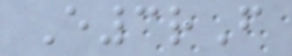E3rF
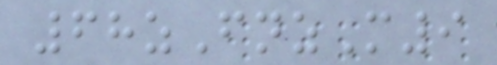68zFnzM9
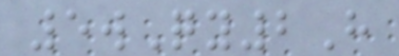5wQy2H
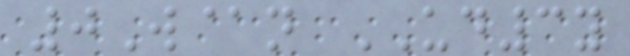0W@n UD3y
